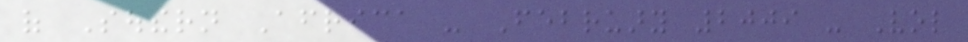of Southern Africa - February 2009 - Vol
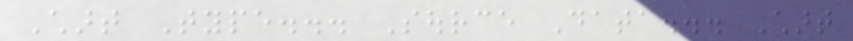Chart Type... Source Data... Chart
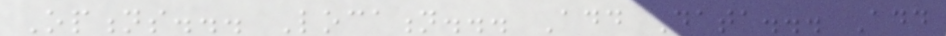Options... Location... Add Data... Add
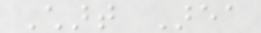Chart Area
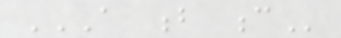A B C
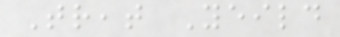Treat Yeild
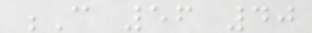C 56 40
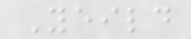Yeild
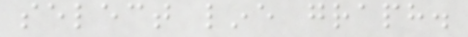select line graph.
